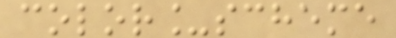color_scheme
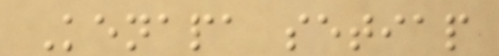Kenapa setiap
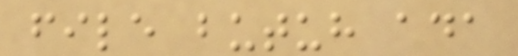file butuh ada
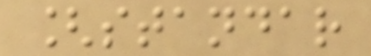[standar
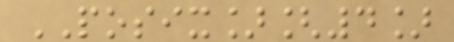POSIX][4]
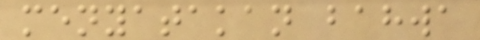menyatakan bahwa
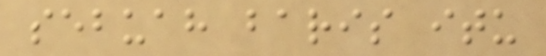sebuah baris itu
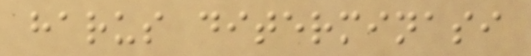harus diterminasi
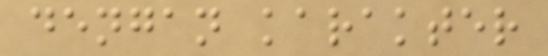dengan karakter
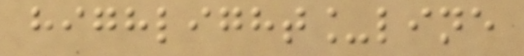highlight_line
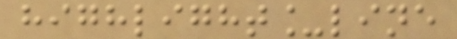highlight_line
